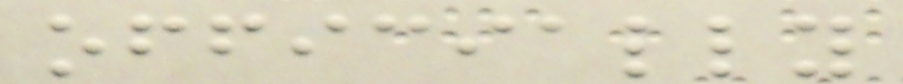officially
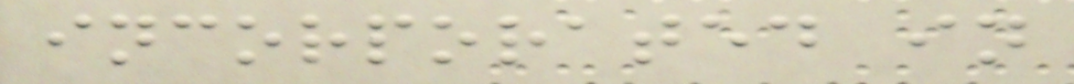incorporated in
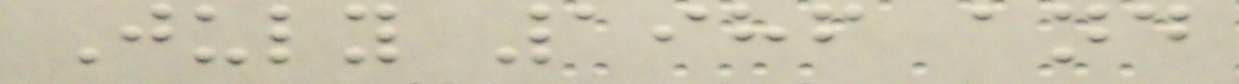July 1986 and
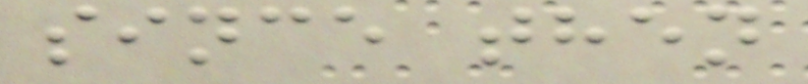since then
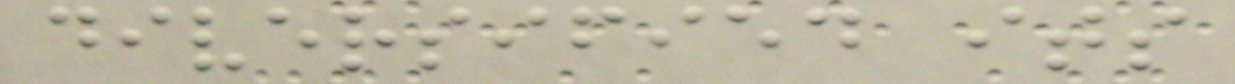diversified its
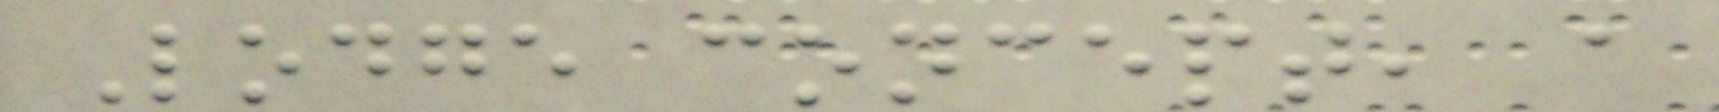Lodge concept, a
